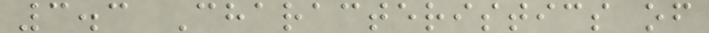3.3 Characteristics of
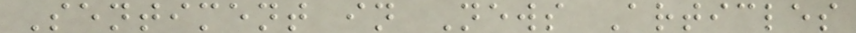Sentiment in News Articles
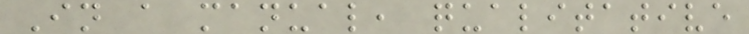In a manual, qualitative
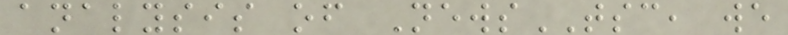analysis of NewsTSC, we
